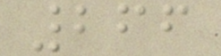266
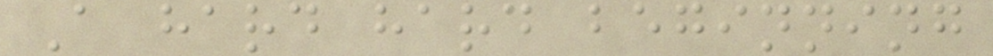A hard hard beginning
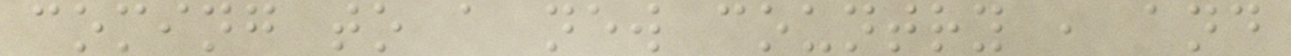coming to a new country , and
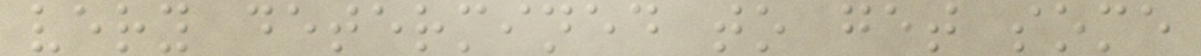very determined to get some
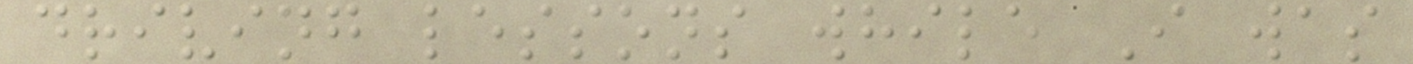driving lessons while I was
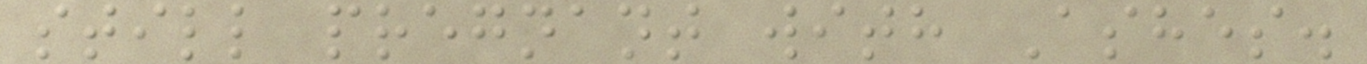still pregnant with Ashes.
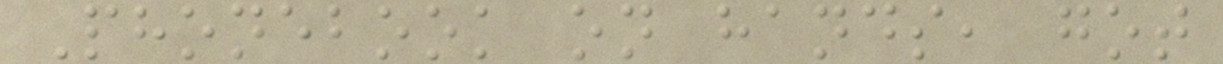Phonebook on hands, got
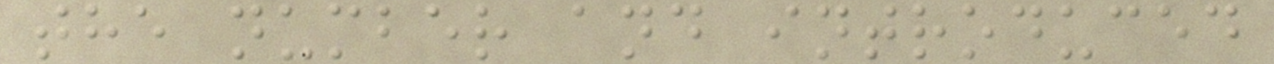the number and introduced
